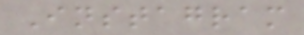Instagram
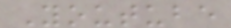Youtube
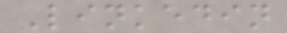Linkedin
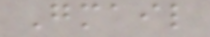Gmail
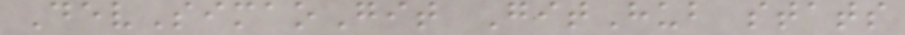DevSimaoGit GitHub stats
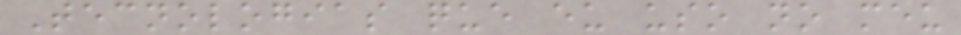Tecnologias que eu uso no meu
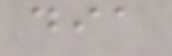dia
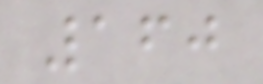160
